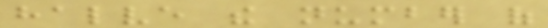halve the number of
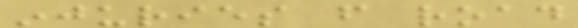injuries from road
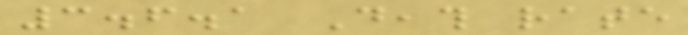3.6.1 Death rate
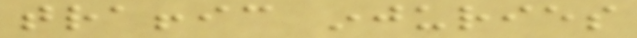traffic injuries
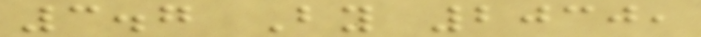3.7 By 2030,
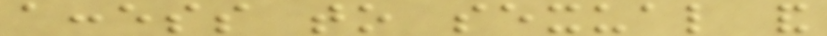access to sexual and
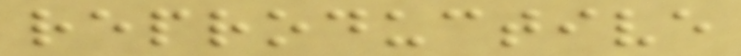reproductive
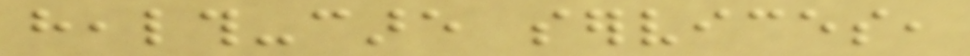health-care services,
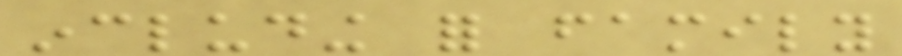including for family
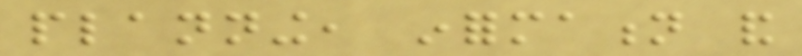planning, information and
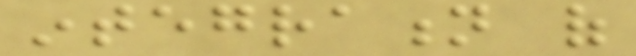integration of
